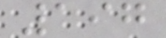197
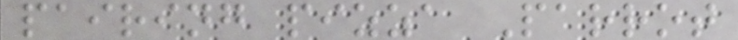pairing pizza Parrot
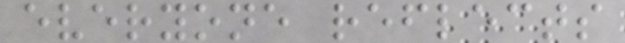everyone reflects
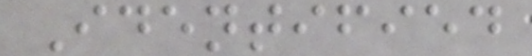Identified
